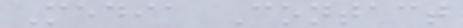Media Contact
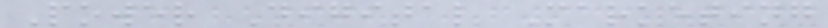Power Digital Marketing
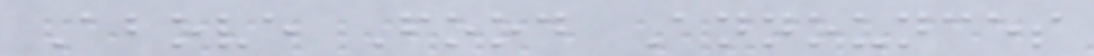Above Food Announces
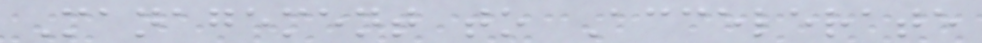Management to Accelerate
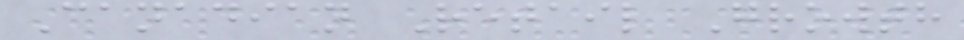Canadian Retail Growth
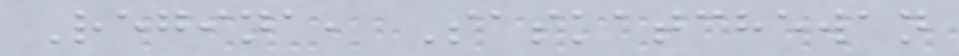Regina, Saskatchewan
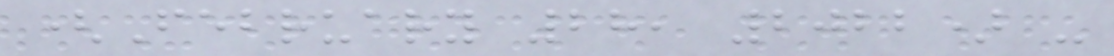(February 28, 2022) -
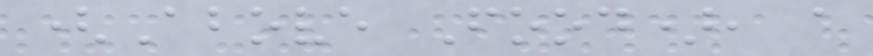(Above Food), a
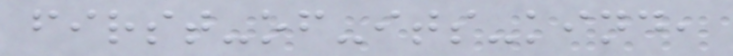first-of-its-kind,
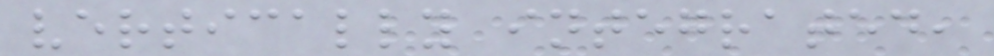vertically integrated,
